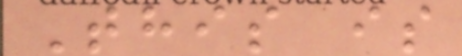This is
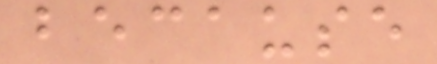because
